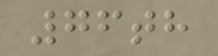76th
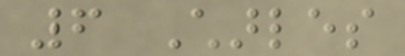6 Charles
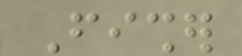Fisher
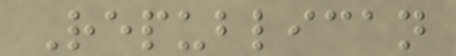Republican
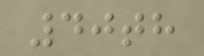40th
